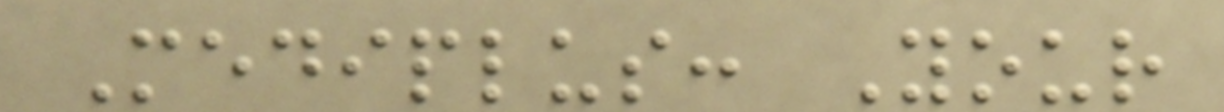Mediplus: Your
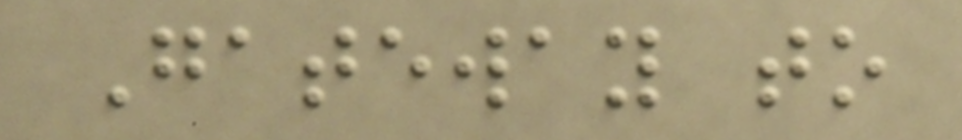Gateway to
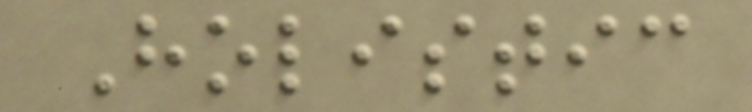Holistic
